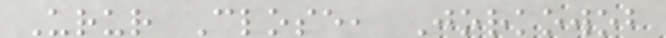Urur Close, Jorkowob
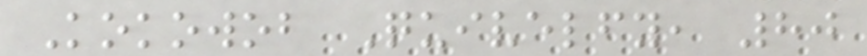Kokowob Quivelfy, 80
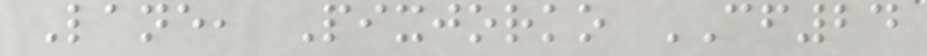Lane, Pixjorko CF24
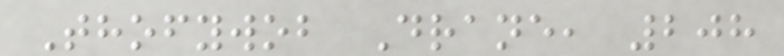Thofywob Drane, 208
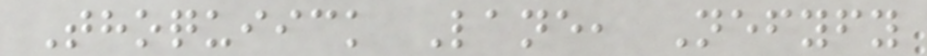Thoquiick Lane, Nefyfy
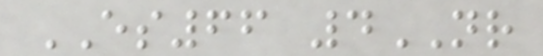ES66 4NR
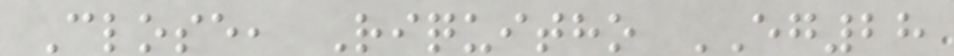Close, Riquitho EG28
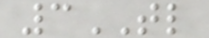3TL
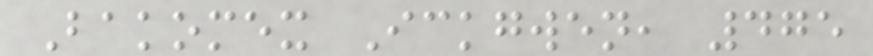Bakomex Ickgwen, 475
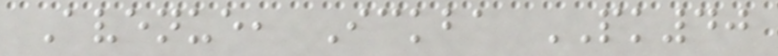Avenue, Ickba PK40
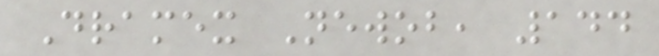Dramex Newob, 144
